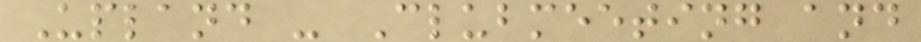Upland - Clubmeeting and
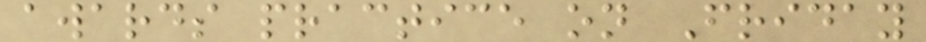awards practice on Friday
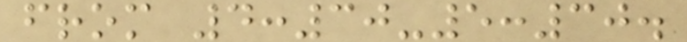from 4:30-5:30.
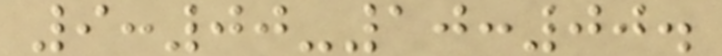9:00-10:00.
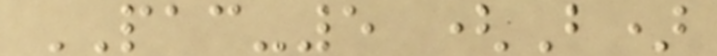PAC-5 (B)
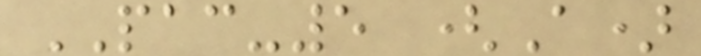PAC-5 (A)
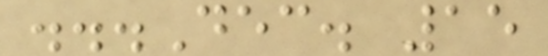...Dec. 15
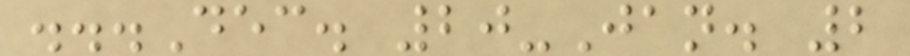...Dec. 20-Jan. 2
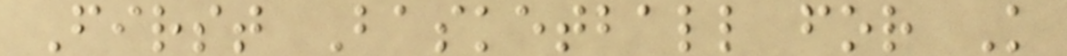First Basketball for K
